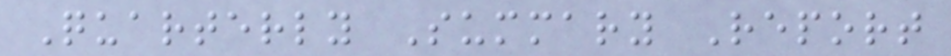Quarterly Summary Report
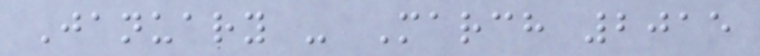January - March 2015
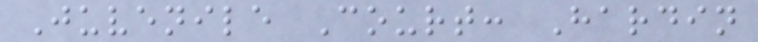Juvenile Court: Hardin
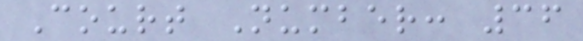Court Number: 36
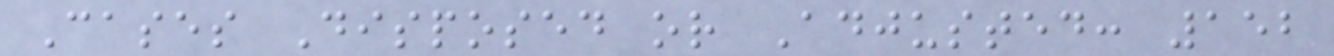Cases Disposed or Adjusted: 152
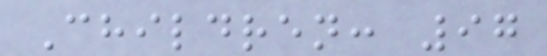Children: 97
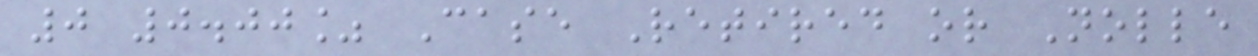0 0.00% Case Retired or Nolle
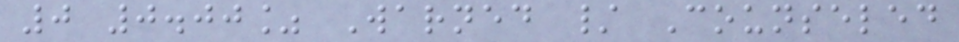0 0.00% Warned / Counseled
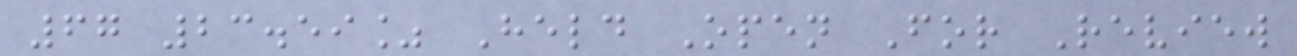67 23.59% Held Open For Review
